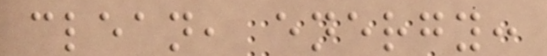clean, energy:
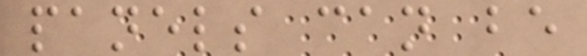panels can be
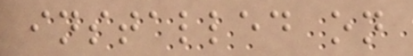installed on
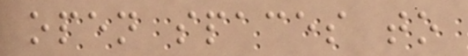open spaces to
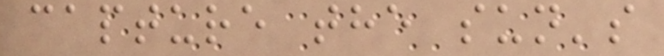capture the sun's
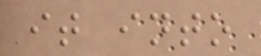it into
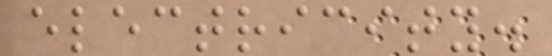electricity.
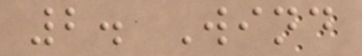2. Wind
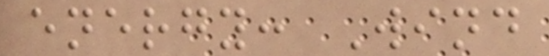energy: Wind
